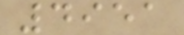4951
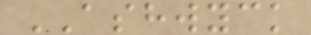ASHWYCK
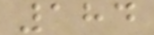184
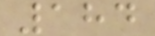184
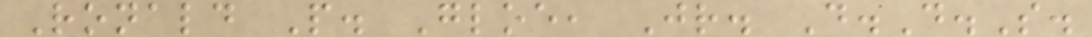Ronald P. Gloe, Jr. D.D.S.
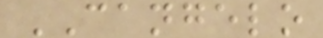CANGELO
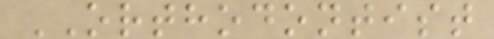ORTHODONTIST
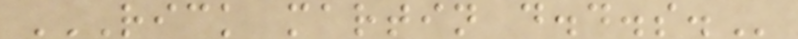RICK MARTIN D.D.S.
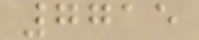7715
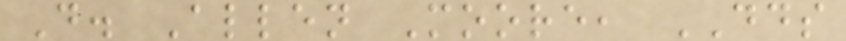D. Allen Moore, DDS
